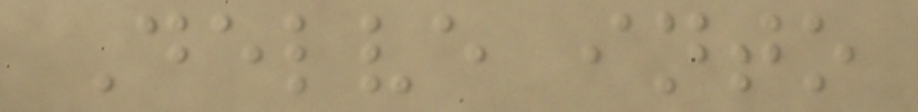Delve into
